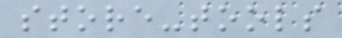store-tools
